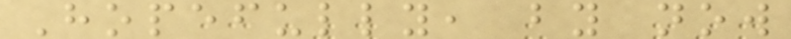Hopefully, by now
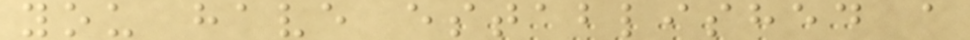you have established a
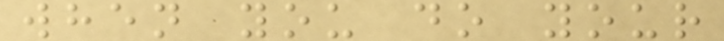when you do your
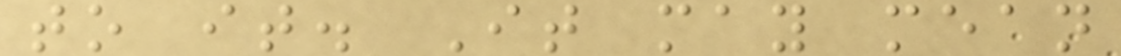to it. It may mean
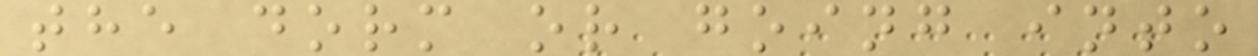the dorm or going into
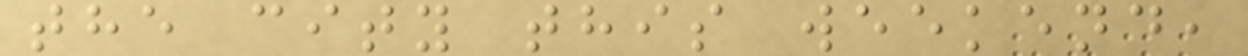the city this weekend,
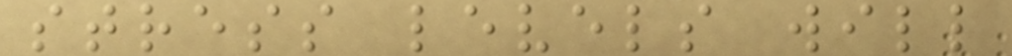stress levels will
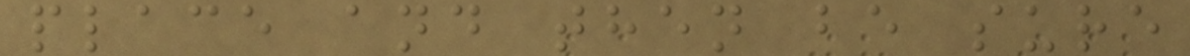place and then be sure
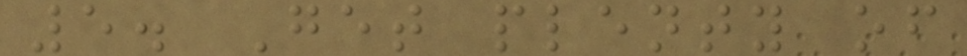5. Get plenty of
